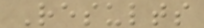Results
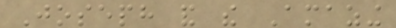Joseph and the Amazing
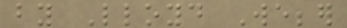by Lloyd Webber
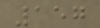157
